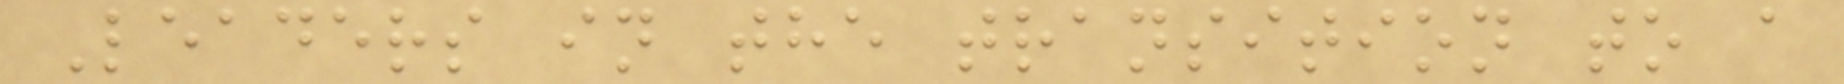Leaders in the transition to a
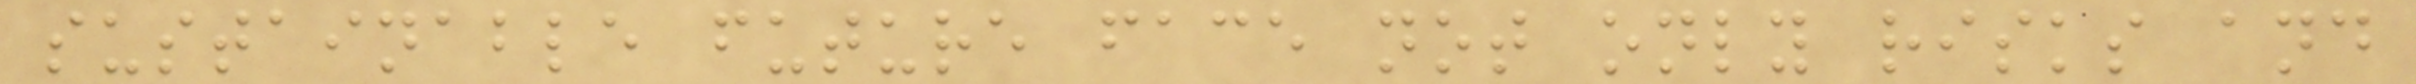sustainable future face not only risks and
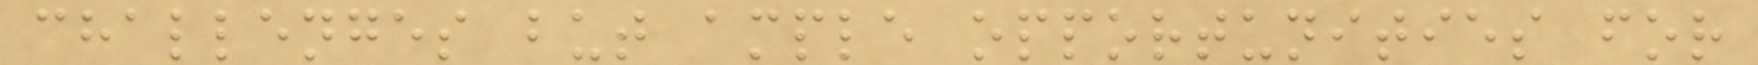challenges but ample opportunities for
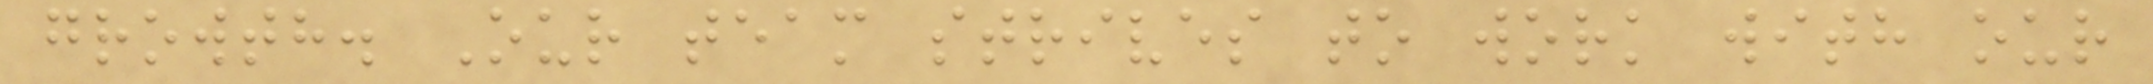growth. Our team strives to work with our
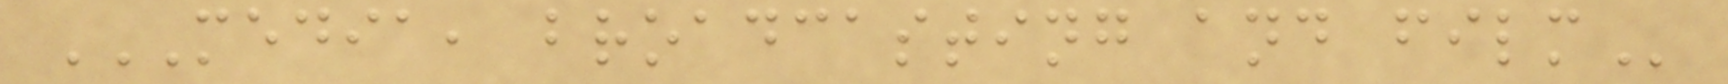MEDIA, BROADCASTING AND FILM
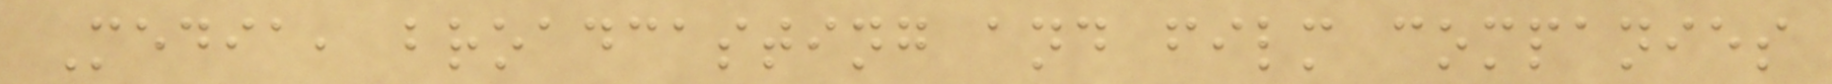Media, broadcasting and film companies
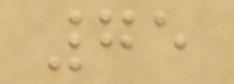75
